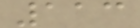113
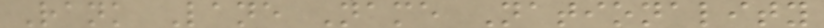Rank Lane Name Nationality
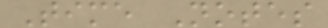Time Notes
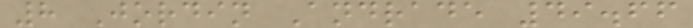8 Jordin Andrade 49.66
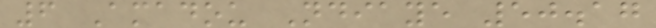6 Amadou Ndiaye 50.17
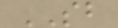SB
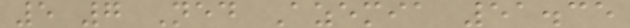5 7 Ned Azemia 51.35
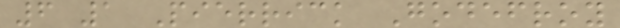6 1 Pierrick Godefroy
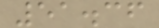51.36
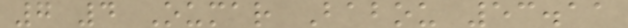7 4 Oumar Babou 53.11
